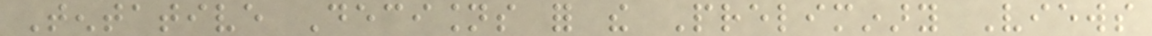Tentative Decisions for the Preliminary Views
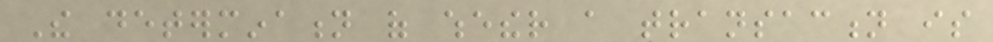The determination of whether a transaction is
